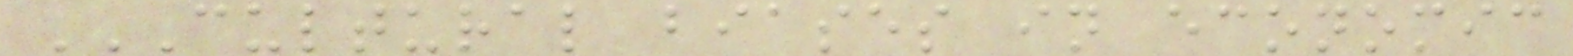CULTURAL BIASES IN ECONOMIC
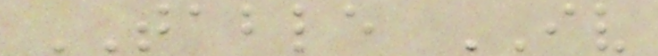TABLE IV
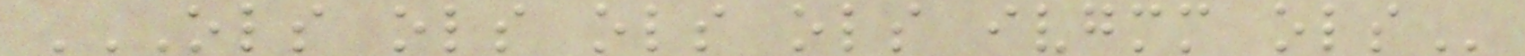OLS OLS OLS OLS IVGMM OLS
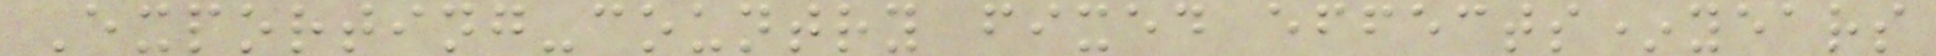Exporting-country fixed effects*years
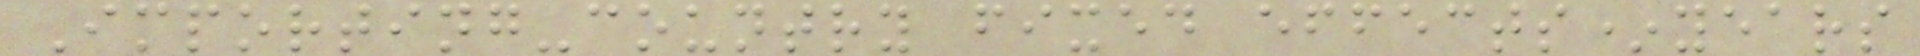Importing-country fixed effects*years
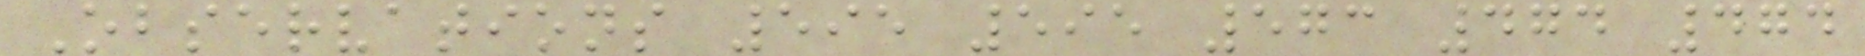Observations 595 595 573 474 474
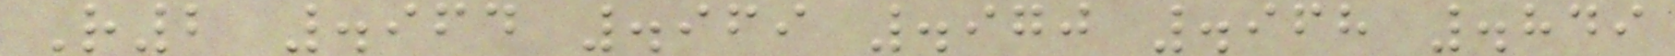R2 .964 .969 .970 .968 .849
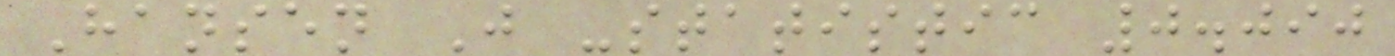Hansen J -statistic 0.090
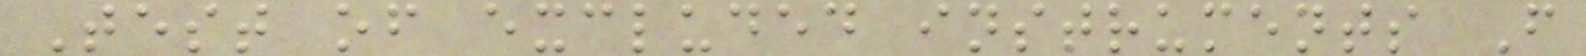Test of excluded instruments F
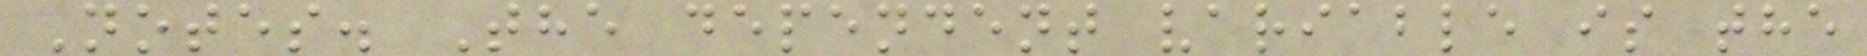Notes. The dependent variable is the
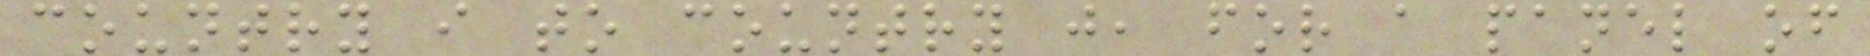country i to country j, for a panel of
